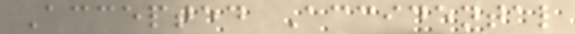Accepted Accidental
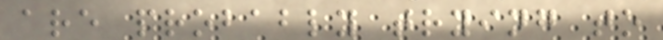are probably trying to
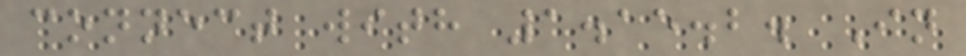connect with 1.15.2. In
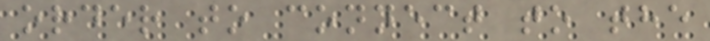order to connect to the
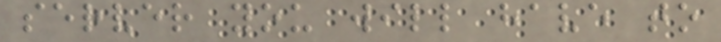server you will have to
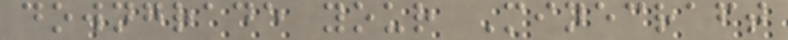downgrade your Minecraft
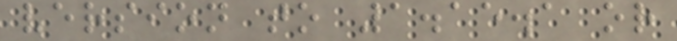version to 1.15.1 or
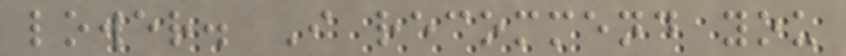lower. I recommend you
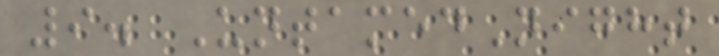9. UntamedNight
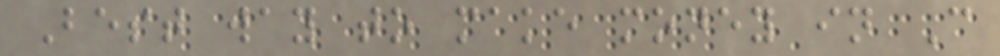Best way to make money in C
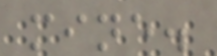mine.
